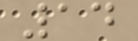14
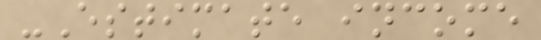-Estimate income
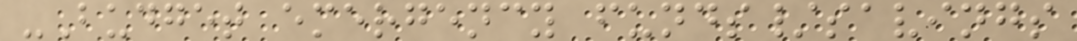-Budget emergency funds/savings
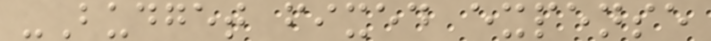-Budget fixed expense
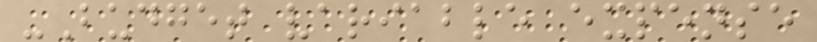-Budget variable expense
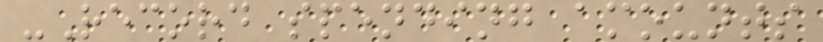-Record spending amounts
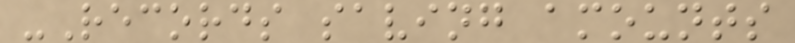-Records saving amounts
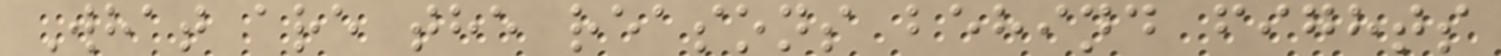What are the reasons behind fights
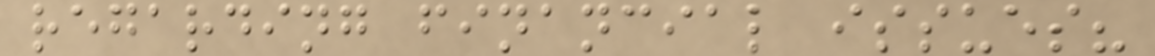regarding financial issues?
